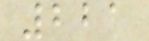221
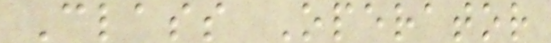Class Operator
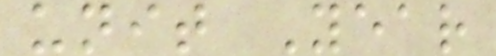unit Year
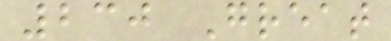230 Great
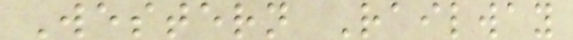Western Railway
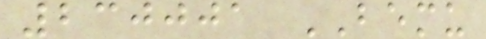230001 BEMU
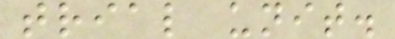trial unit.
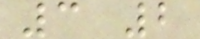3 2
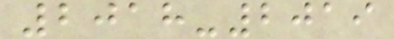2018-2019
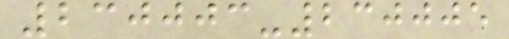230003-230005
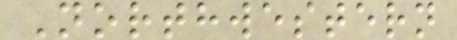Northwestern
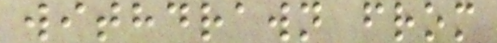withdrawn from
